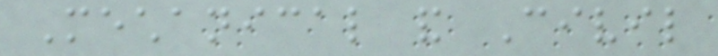Mechanical and Civil
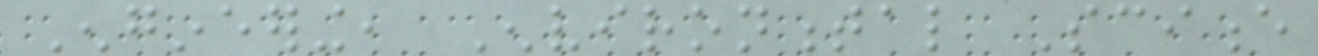Engineering, Environmental Science
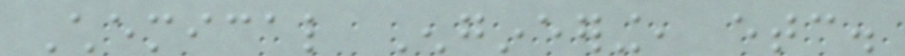Chemical Engineering, etc.
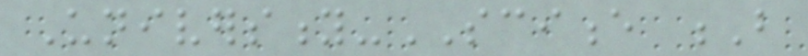University-SCIENCE B
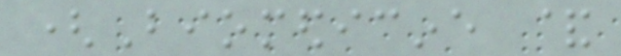(Biomedicine &
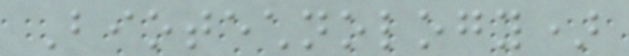Biotechnology)
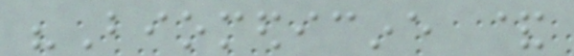"Biomedicine &
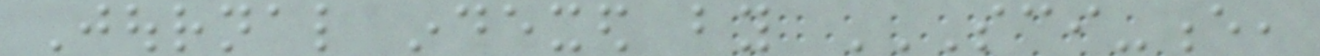Journal indexed by SCI-E,
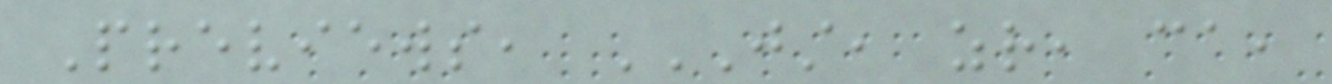Previews, JST, ZR, CA,
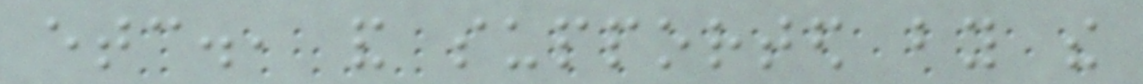etc., and supported by the
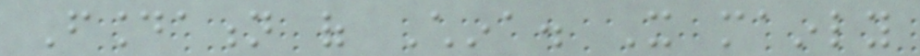Foundation of China. It mainly
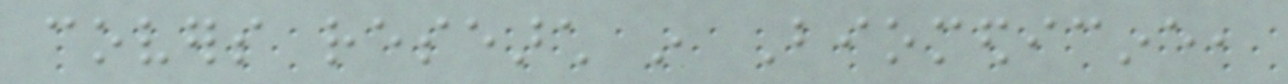covers research in Biomedicine,
